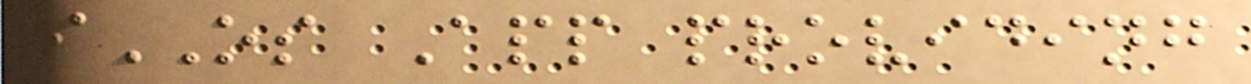iOS App providing
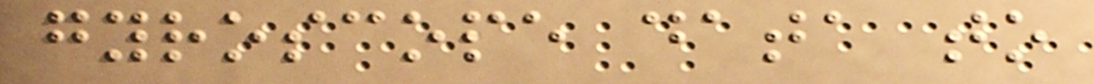gyroscope data to
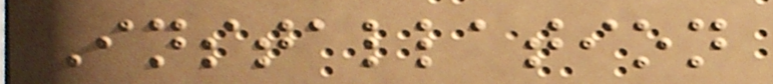Installation
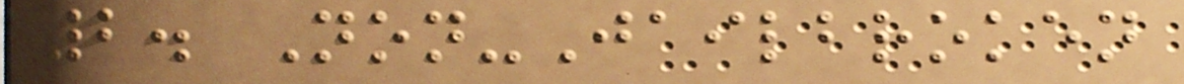2. Non-Jailbroken
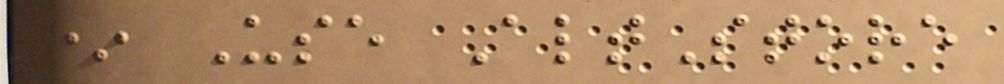* Use AltStore
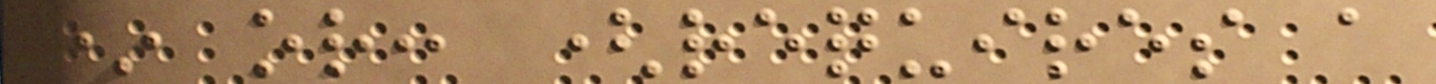* or: (requires a
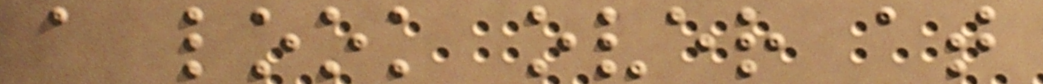a look over at
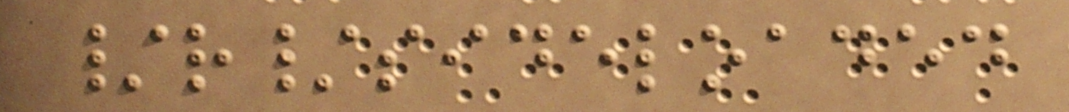/r/sideloaded
